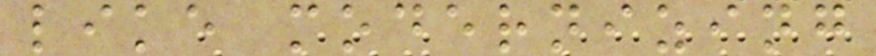like modernizing
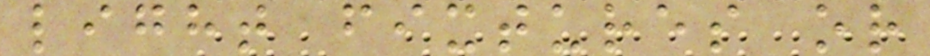light fixtures or
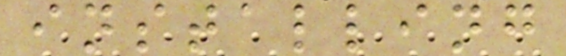installing
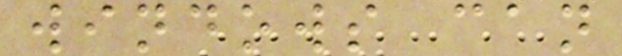windows can
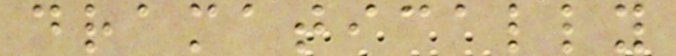dramatically
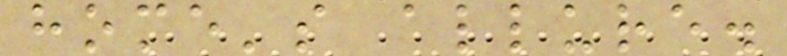home's allure.
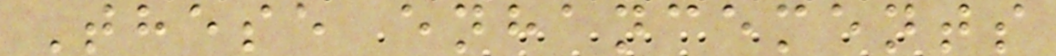These enhancements
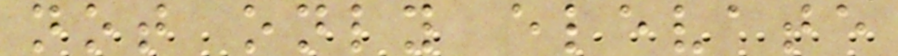not only elevate
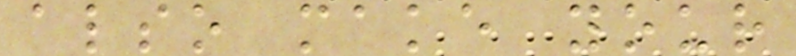also make your
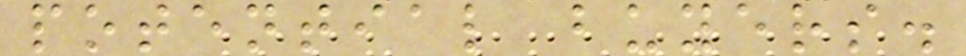potential buyers.
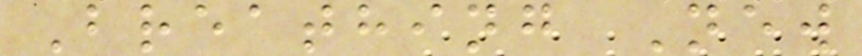Breathing New
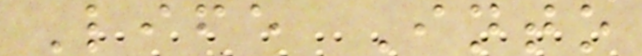Life Into
